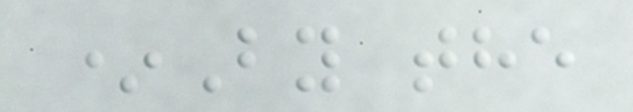*By the
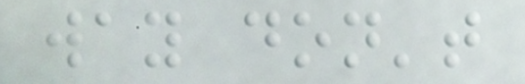way don't
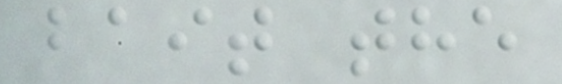bait the
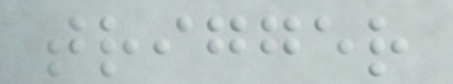trigger
